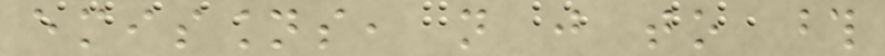emissions, not just to those
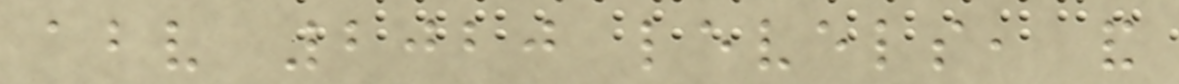above 2020 levels, and
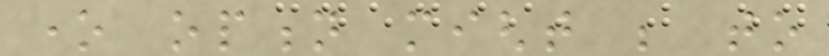one option might be to
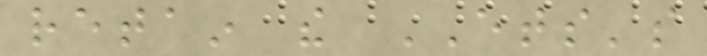retain the ETS's
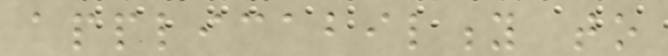applicability to
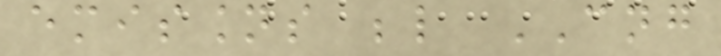emissions below CNG
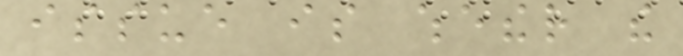issue is whether the
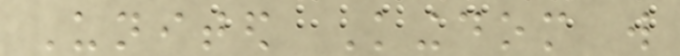United Kingdom will
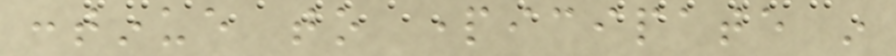continue to participate in
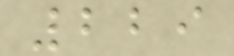229
